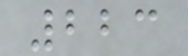223
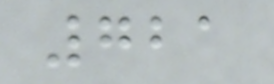721
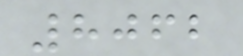8062
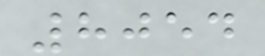8054
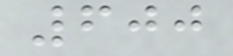600
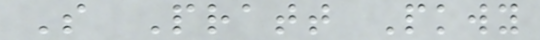S Pratt Pkwy
